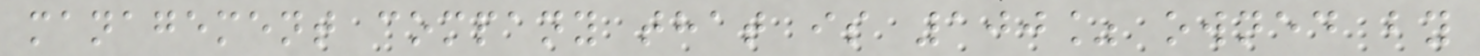management company that is 100% owned by
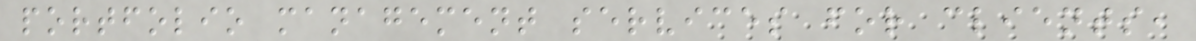portfolio management services for clients,
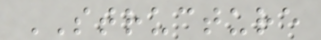STRUCTURE
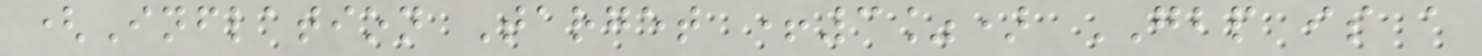(Inflation Target +3%) GBP is a
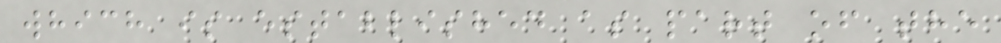which is established as part of the
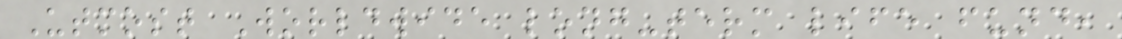Utmost Worldwide long-term life fund,
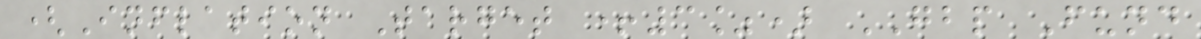(Inflation Target +3%) GBP Fund
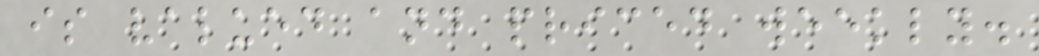is valued and priced weekly.
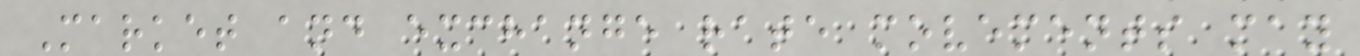Market and exchange rate movements may
